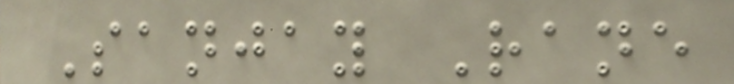Sanjay Rane
